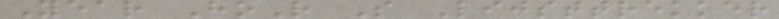Year HoR S Lijsttrekker
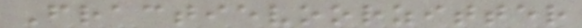Fractievoorzitter
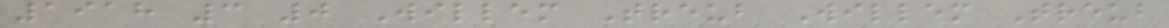1918 3 0 Willem Treub Willem Treub
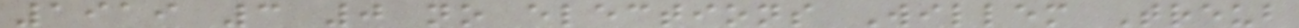1919 3 0 no elections Willem Treub
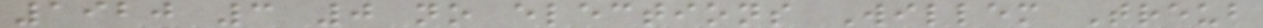1920 3 0 no elections Willem Treub
